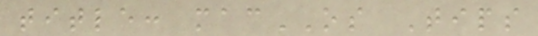title: macOS Tips
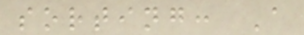sorting: A
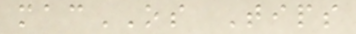macOS Tips
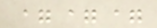===
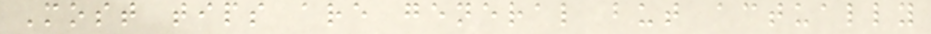Most tips are general but actually
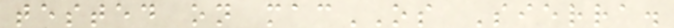tested on macOS Sierra.
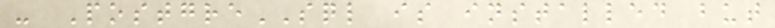- PostgreSQL is installed but
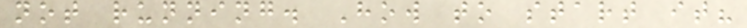not running. How to start it?
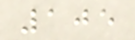105
